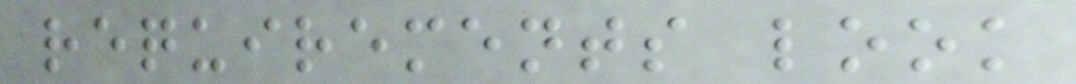requirements look
